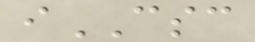iCSC
